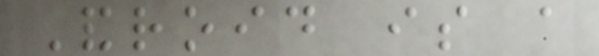Android is a
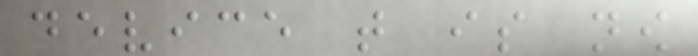device that is now
